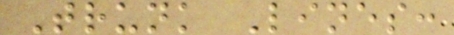Trunk Lines:
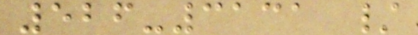526-3131 /
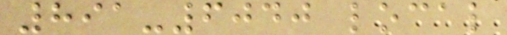891-6040 local
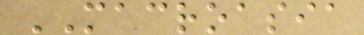MACROASIA
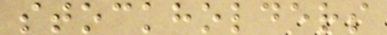stockholders
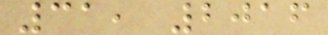31, 2016
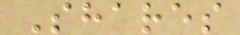Shares
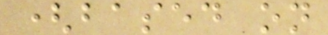(based on
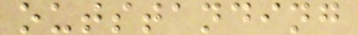outstanding
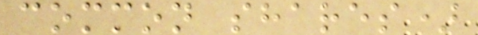common shares)
